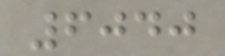6040
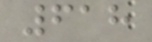618
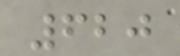620
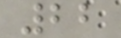22
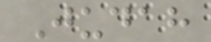Judah
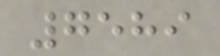7589
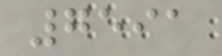7591
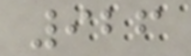926
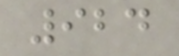924
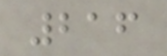216
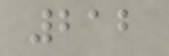212
